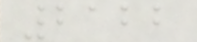2122
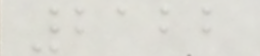2122
